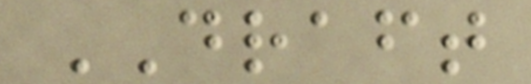DRAFT
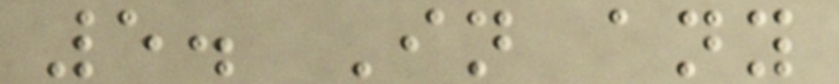5. In any
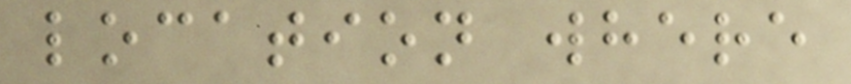location where
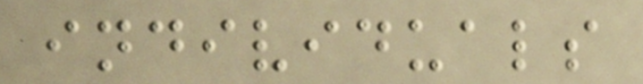individuals
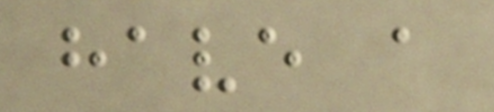have a
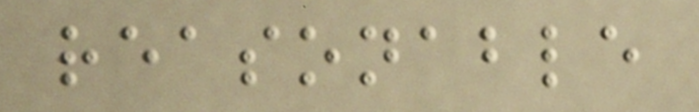reasonable
